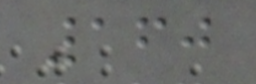160
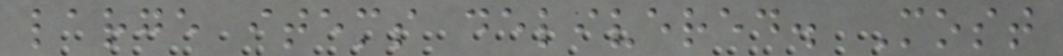large items delivered. Most
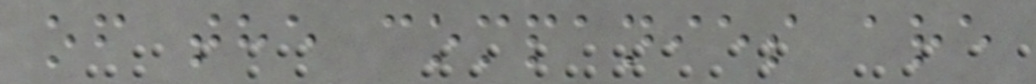of the companies are
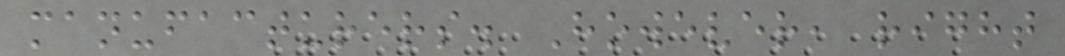manufacturers. However, right
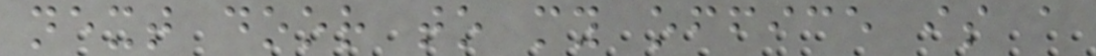next door to my office is a
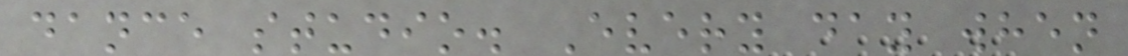dance studio. Every day when
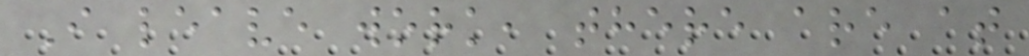I leave work, there are at
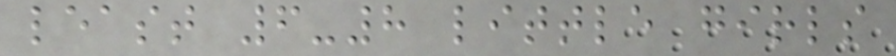least 6-8 little girls
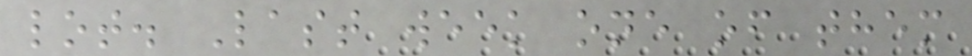lot. Last week one of them
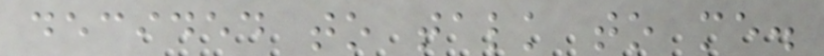decided to talk to me.
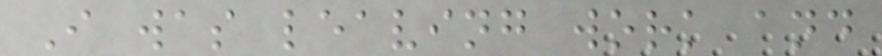I was leaving work and
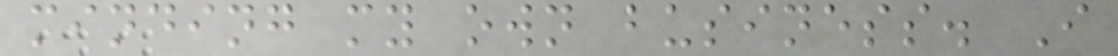minding my own business. I
